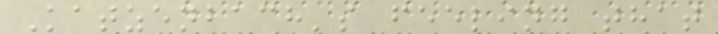Katzenbach's feeling that
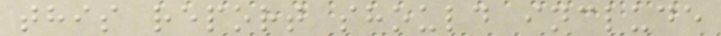this report should include
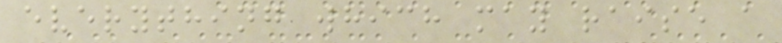everything which may raise a
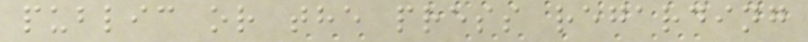public or the press regarding
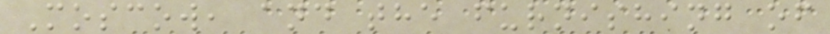Moscow, and the furnishing of
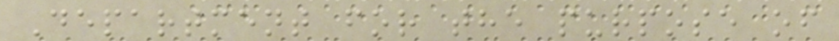Department for the purpose of
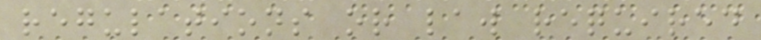regulations or law required
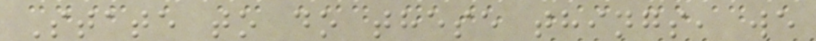State to do these things, we
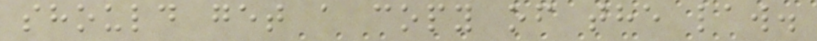should get a copy of the law.
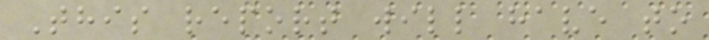This report will have to
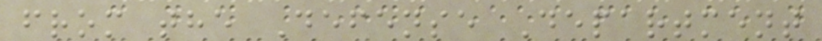from the Defense Department
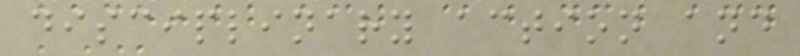disciplinary action and
